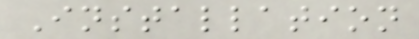Installation
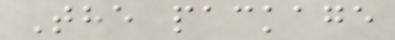The package
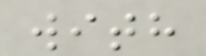with
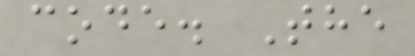code. The
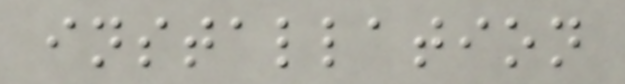installation
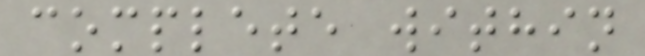complete within
